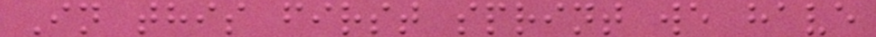In this first sprint we have
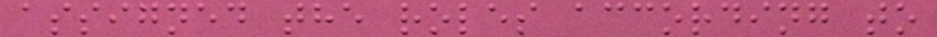assigned the roles according to
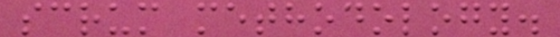scrum methodology.
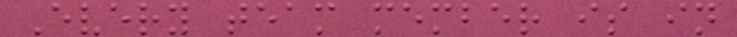Every team member is in
